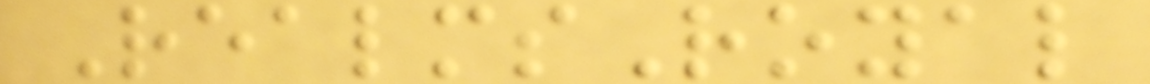RealmsRoyal
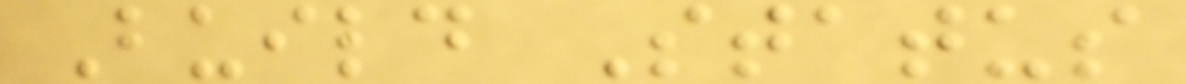Build Status
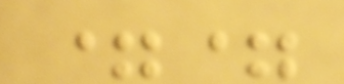==
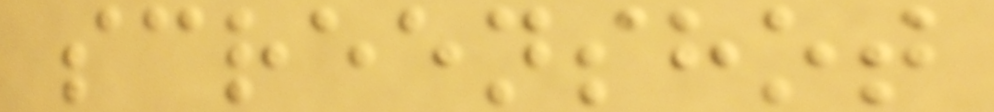screenshot
